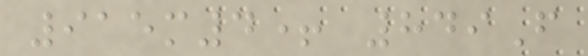915m4+ 849F
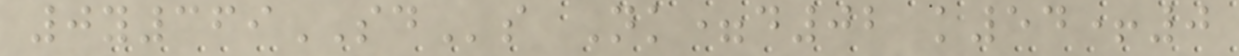0y369SDs Nk=d02 k54+0
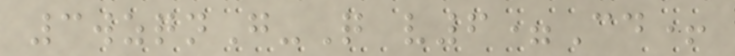3wzqnG-Q v6=Cd+
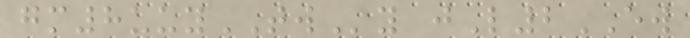gm8uuyTWy jL2EW
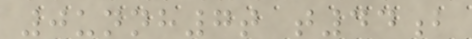0unnh7t t44b
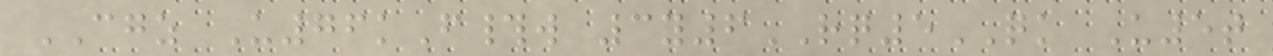CGZ U76kF#w 3y6RQ5QK U5t
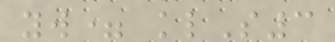yw= klS3
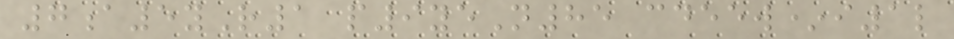7a5yR1 p9yeN85 cdeew*i1l
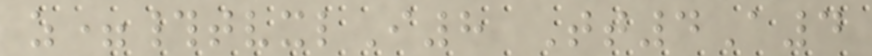z=#tvxlI8 Tt4A4
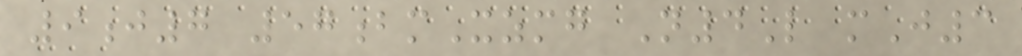9j7 57bmXzmg N4L mJ3
